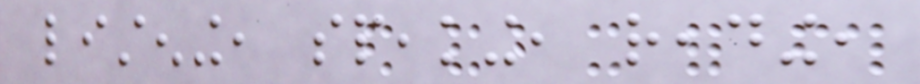listening, speaking, reading,
